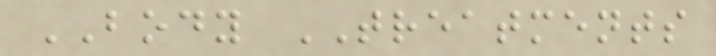BODY TREATMENTS
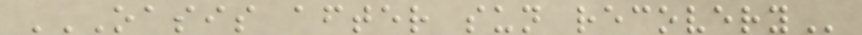OASIS AFTER SUN RECOVERY
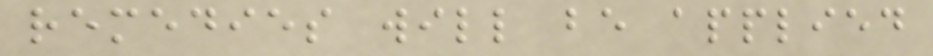remedies will be applied
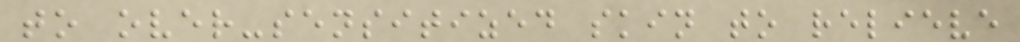to over-sensitized skin to relieve
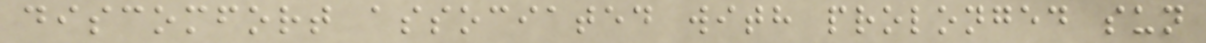discomfort associated with prolonged sun
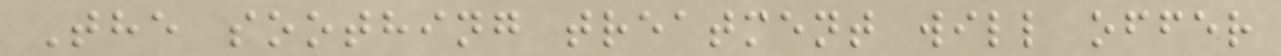The soothing treatment will offer
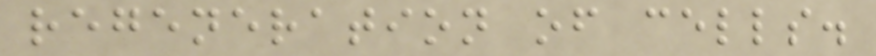regeneration of cells.
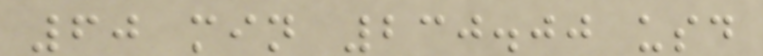60 min 230.00 usd
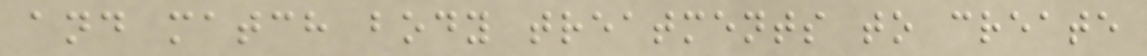and match body treatments to create
